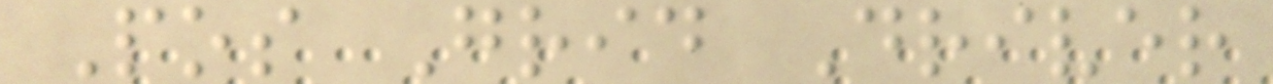Pos Grid Driver
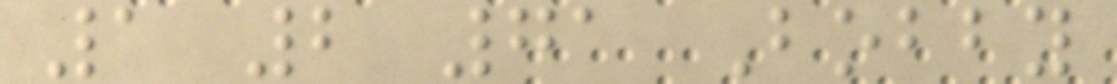1 2 71 Bobby
